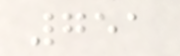751
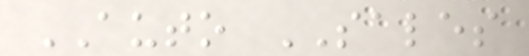AUTO SALES
